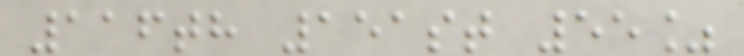116th 151st 55%
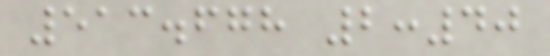513.678 2:40
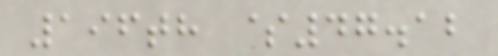196th $47.12
